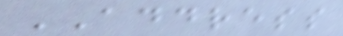ADDRESS
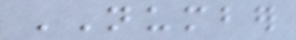NUMBER
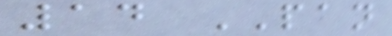14 PAN
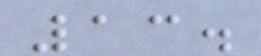13.
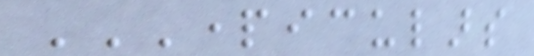PARTICULARS
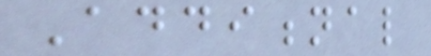Additional
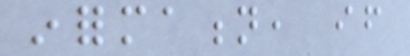information, if
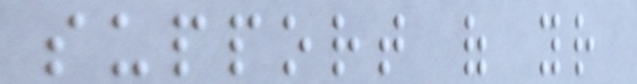support of your
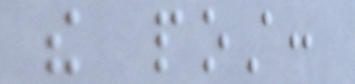the post:
